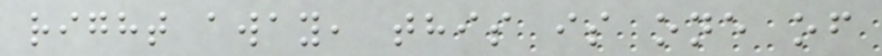right away, this is one of
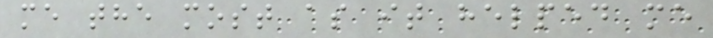me the most as it helped me
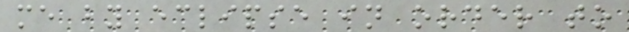me by eclipse in order to
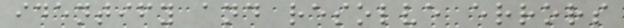identify and resolve errors
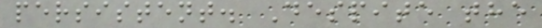persistent. Despite the
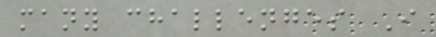many challenges I
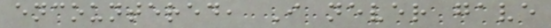encountered, I never gave
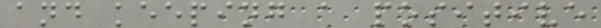and keeping a positive
